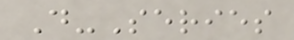D-Series
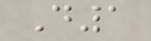D1
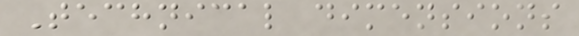Technical dimensions
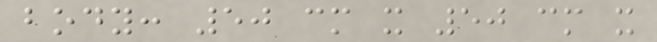body: 50 cm x 50 cm x
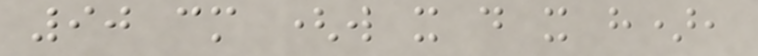90 cm (w x d x h),
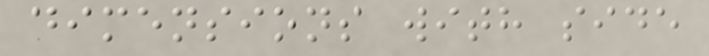dimensions with side
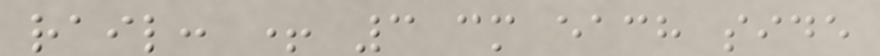rail: + 3 cm each side
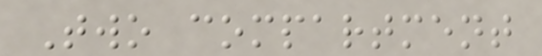Two compartment
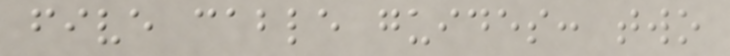five cable guides: two
